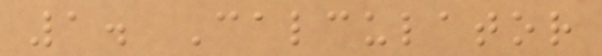1. Calculator
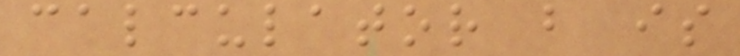calculator but is
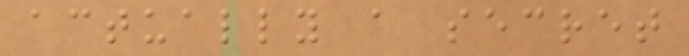actually a secret
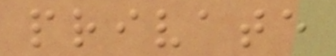private
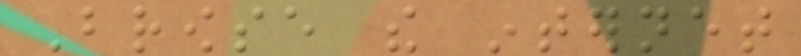Browse the internet
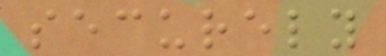securely
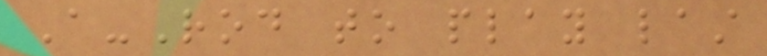A-Rod to play last
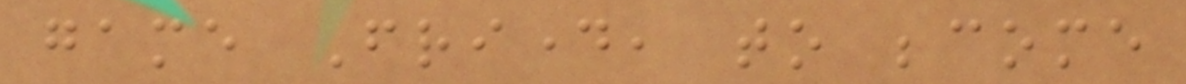game Friday, to become
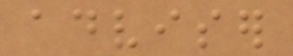adviser
